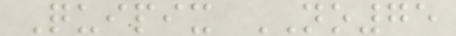Quipix NO75
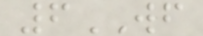6WF
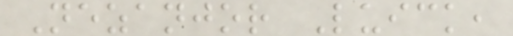Nezanjor Luick,
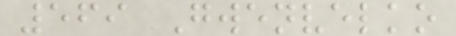569 Gwenvelko
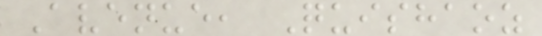Avenue, Quishaoz
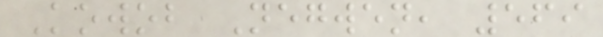Kowob Negwen, 569
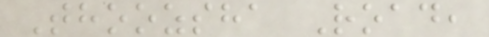Thoozsha Road,
